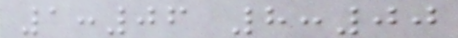1:06 8:00
